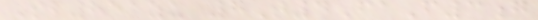Sb851zu 7T4FaF3g
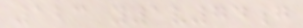123 y1v74g
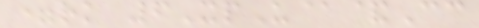=rk 6XpU@&Cc
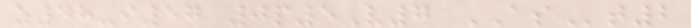z48-i57 0p5V7 ASt2
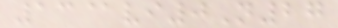13@vi0N27
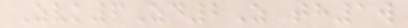Zvk6Zd2Z th1w
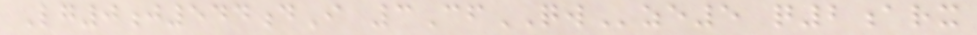Lg0j544dI 3CfQWze5 q2arx
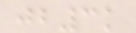jb3k
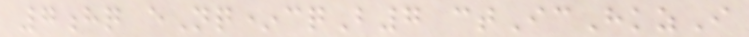7hq eNq*cqB7 ctIcHkzI
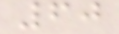60
